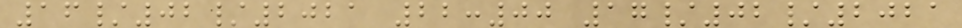16/02/2021 22:00 17/02/2021
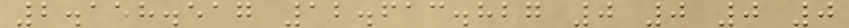2.158.517 12.613.827 0 0 0 0
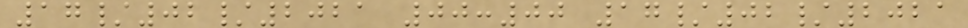17/02/2021 00:00 17/02/2021
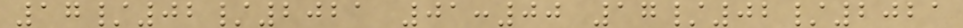17/02/2021 01:00 17/02/2021
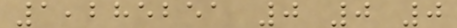1,285251 0 0 0
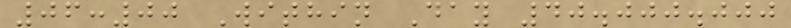06:00 Within Day 40.000.000
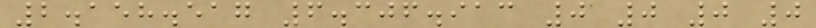2.158.517 6.306.913 0 0 0 0
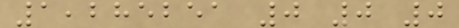1,285251 0 0 0
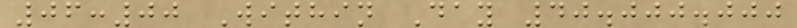06:00 Within Day 40.000.000
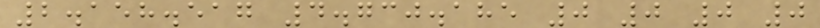2.158.517 4.730.185 0 0 0 0
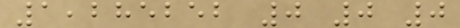1,285252 0 0 0
